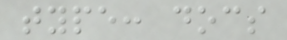type: docs
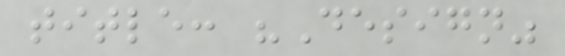title: "Design"
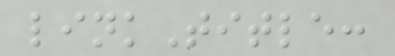linkTitle:
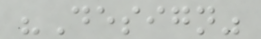"Design"
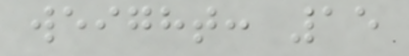weight: 15
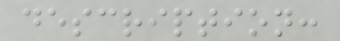description:
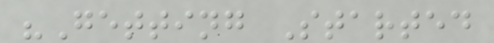"Getting Started
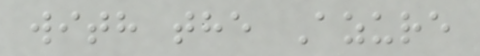with the Azure
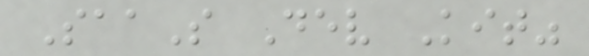SaaS Dev Kit"
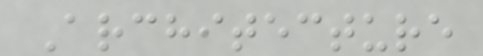Architecture
